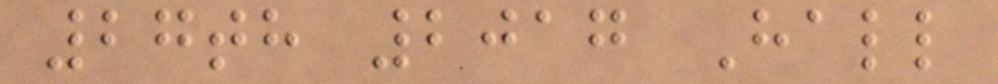27th 2017 Hall
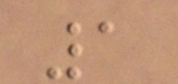1
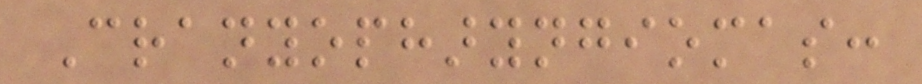Cranyopharyngiomas:
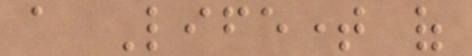a Lifetime of
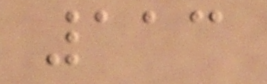113
